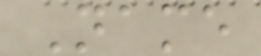Name
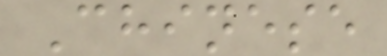Chinese
